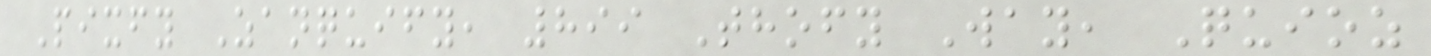Pixfy Zanquify, 899 Thofy Way, Quioz
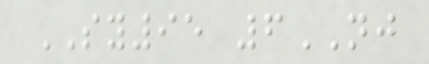SY95 6NJ
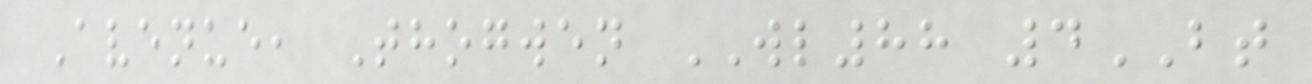Avenue, Thogwen WL88 4BT
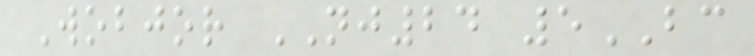Wobjor NJ24 5BC
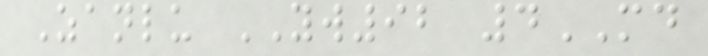Zanlu YW92 4MD
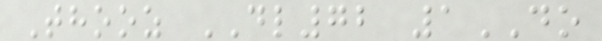Thooz DL72 1DO
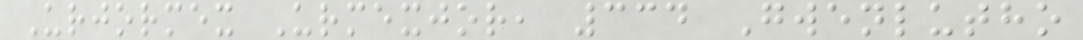Urjormex Urmexjor, 334 Gwenlutho
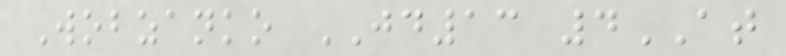Wobzanko JD13 4AT
